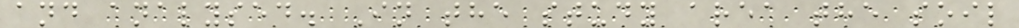and analysed. In the study area the soil
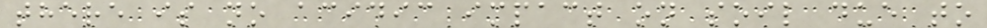there is no acidic impact on soil due to
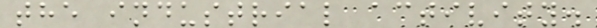the industrial activity.
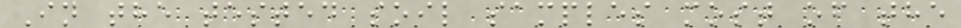In the tested soil samples most of the
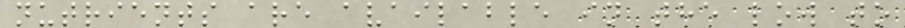nutrients are available in the low to
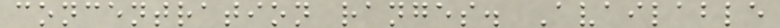concentration ranges. Available
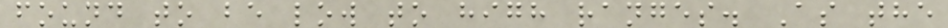found to be low to high ranges. As the
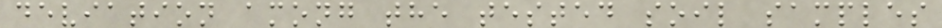deviation among the tested soil samples
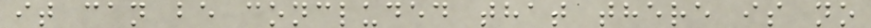it can be concluded that there is no
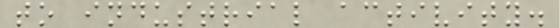to industrial activity.
